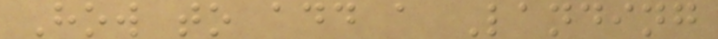How to add a Landing
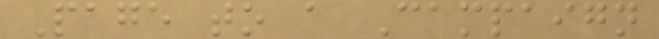Page to a Campaign
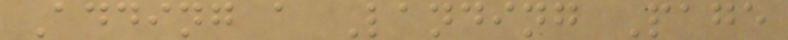Adding a Landing Page
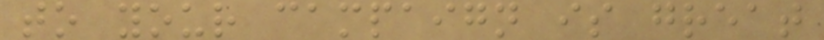to your campaign is great
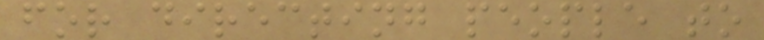for directing people to
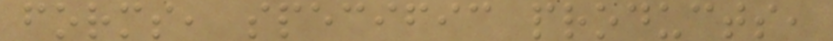forms, specific products,
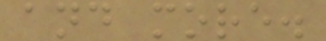and more.
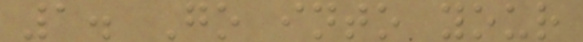1. Go into your
